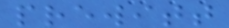prewitt
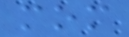mom
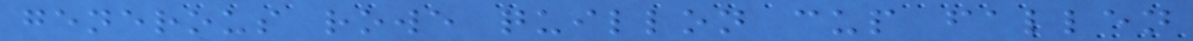generous rowe quillon cup fallen
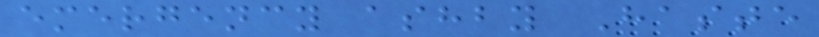emergency ashby Haste
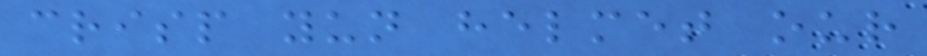crisp yun helmet our
